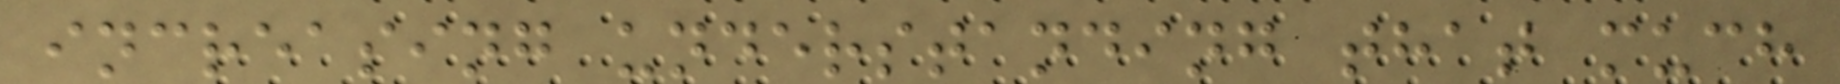increasing understanding that much
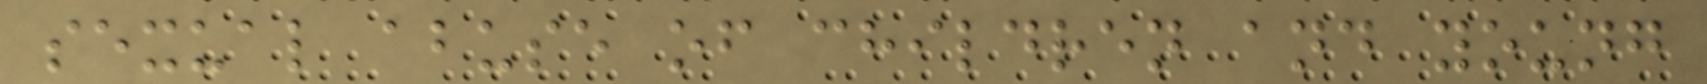sexual abuse of children and young
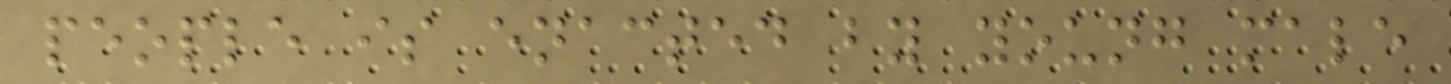people is enacted by young male
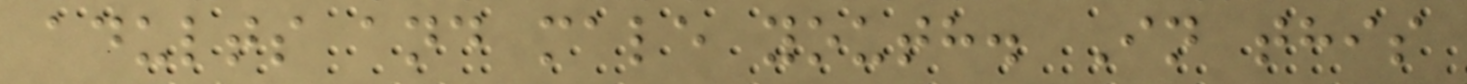adults and male youth. In this
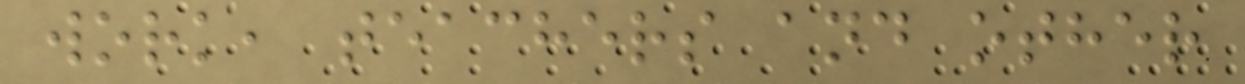work, teachers and other
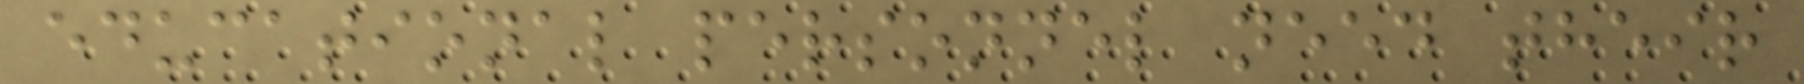educational personnel need their
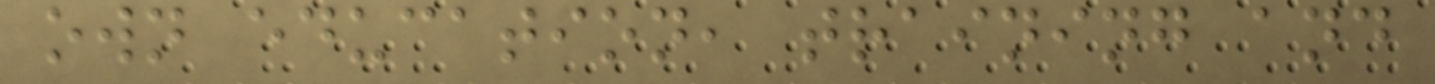own education, training and
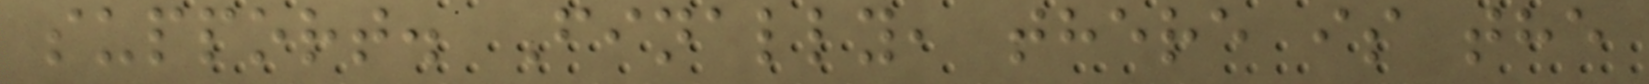support. Finally, there is the
